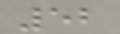52
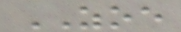ZOE
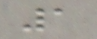1
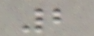2
